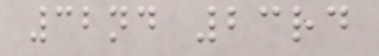32nd 23rd
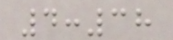4:38
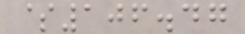$106.47
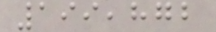199,872
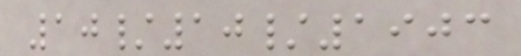10/10/1903
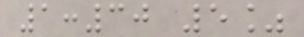1:30 5%
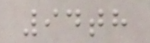94th
